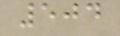504
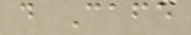d Cafe
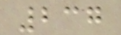237
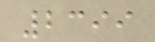2399
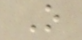O
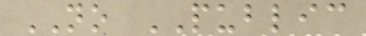NO PUBLIC
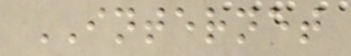INTERNET
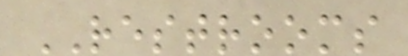RESTROOMS
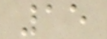15
